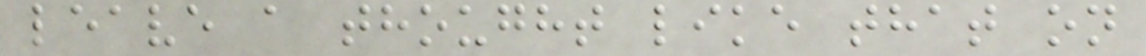leave a thought like that on
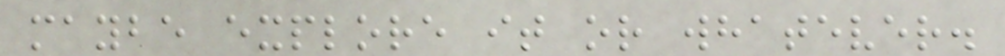maybe explore it or whatever.
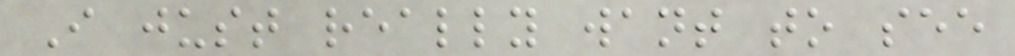I just really want to see
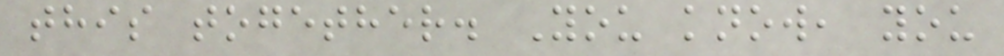this together. You know, you
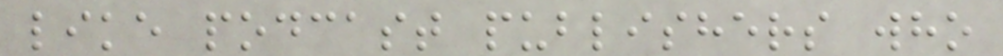like podcast publishers who
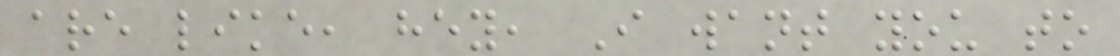are like, hey, I want you to
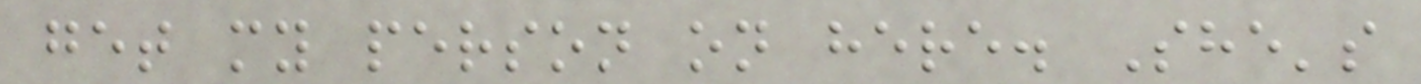get my person on here. She's
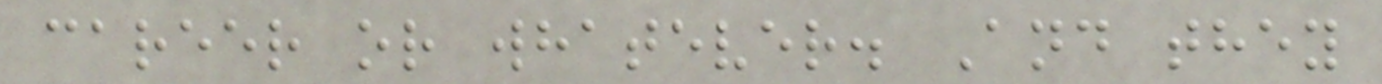career or whatever. And they
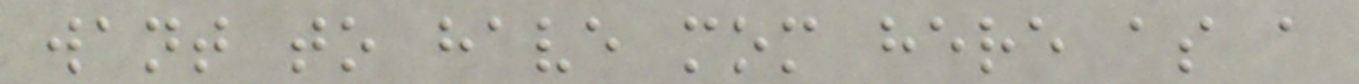want to have mom here as a
